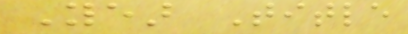Year Title
